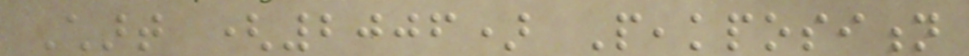Chart (2006) Peakposition
